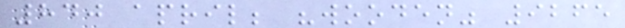840 april; "wooden" 9265
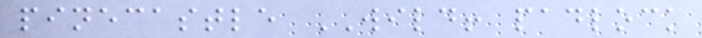pinecastle WILD! padlock
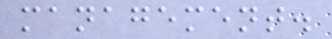management.
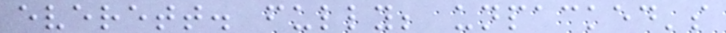everett. fully; unpacked's
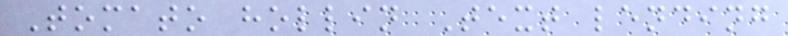Tomato hollin Text lending
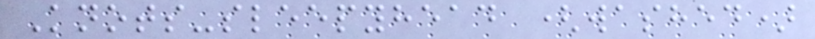Knots-sleepyhead (washed)
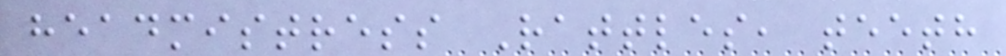headmistress Rattles, teeth
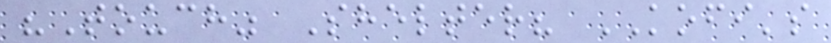"Touch" Shelter? KOFI's
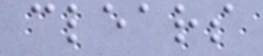clears
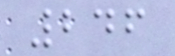246
